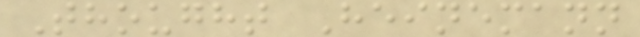Thought Heinemann
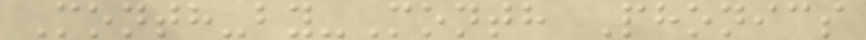Month-by-Month Phonics
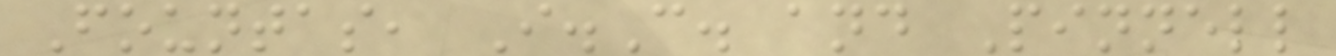Fountas, I.C. and Pinnell
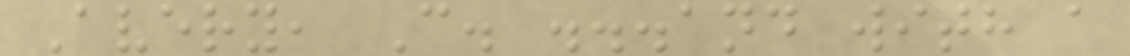Avery, C. ...and with a
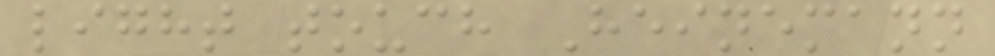light touch Heinemann
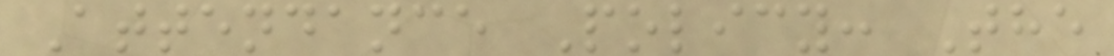Attendance Policy: The
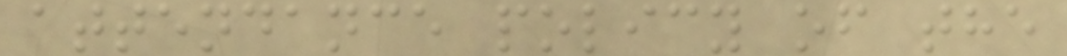attendance policy of the
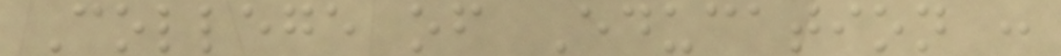College of Education :
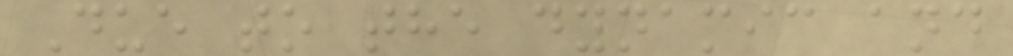Due to the dynamic and
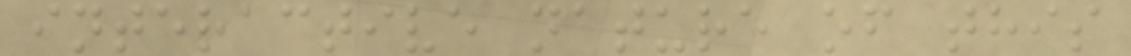interactive nature of this
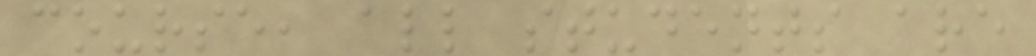course, all students are
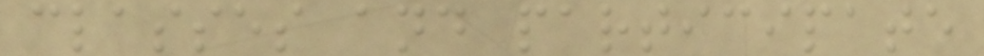classes and participate
